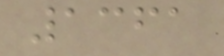1361
